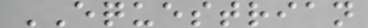EQUESTRIAN
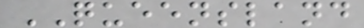QUEENSLAND
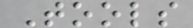Tools
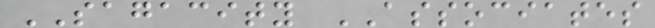SAGACITY ASSOCIATES
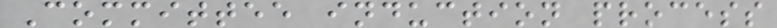Committee induction process
